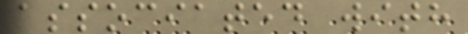associated with
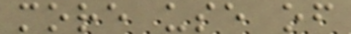more use of
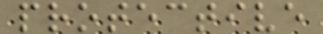protective
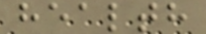health
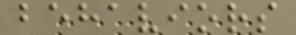behaviors
